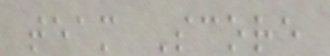team Score
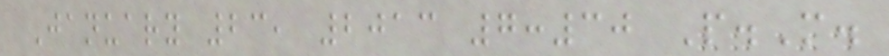January 23, 2013 7:30 P.M.
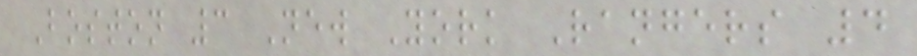Boston 3 New York Rangers 4
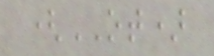(OT)
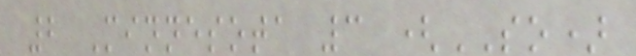2 Minnesota 3 (SO)
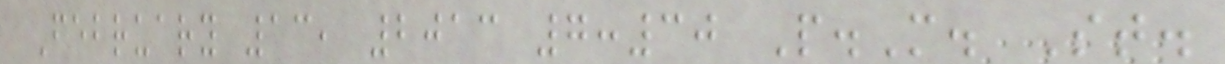February 13, 2013 7:30 P.M. St.
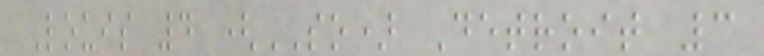Louis 4 (SO) Detroit 3
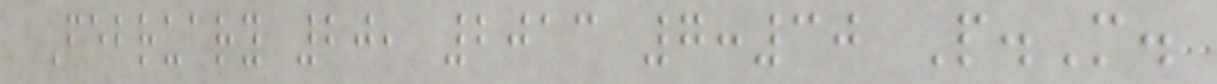February 20, 2013 7:30 P.M.
